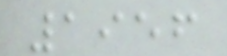1956
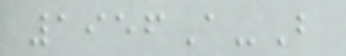1956A-B
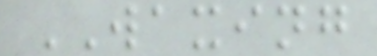WAXING
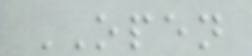OPEN
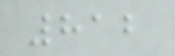812
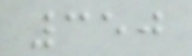350
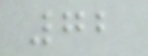72
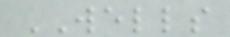WELLS
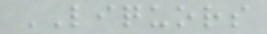LIQUORS
